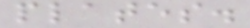plates.
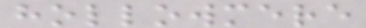hollowmere
